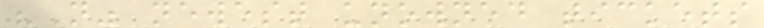"N" newest unowned tickets
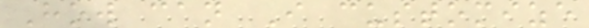How can I customize
